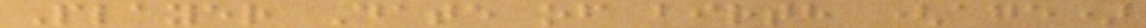Player Date of birth (age)
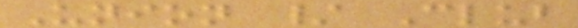Union / Club
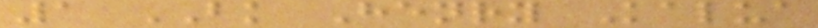1 BK Henry Kalua
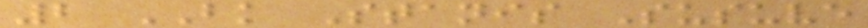2 BK Stanis Susuve
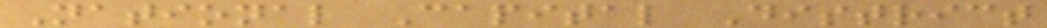National Capital District
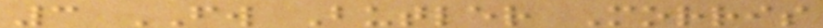3 FW Butler Morris
